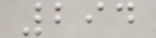294
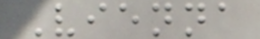Vienna
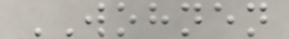WOHNEN
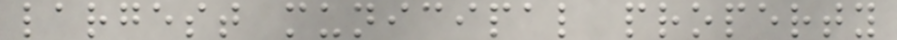largest municipal property
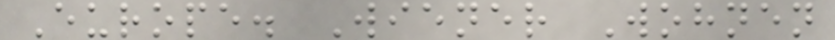Europe. Wiener Wohnen
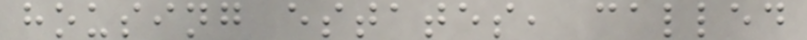housing estates, called
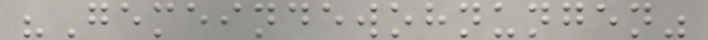"Gemeindewohnungen"
